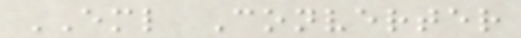EML Converter
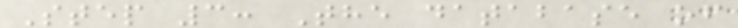Step 3: The database of
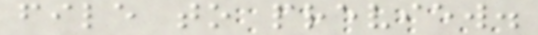file to preview.
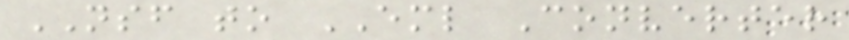NSF to EML Converter
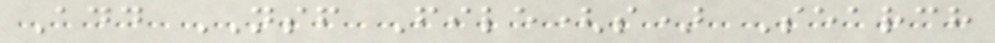Add NSF File(s) Search
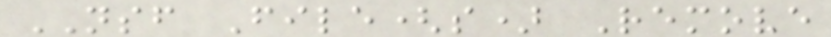NSF File(s) Remove
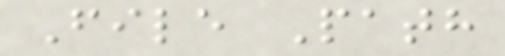File Path
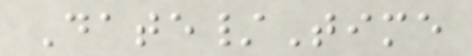Date/Time
